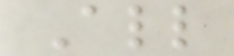All
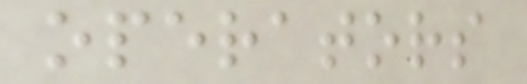operators
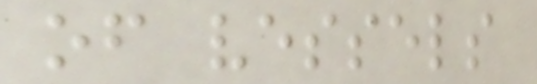of vessels
